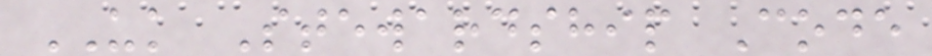UK Stewardship Code
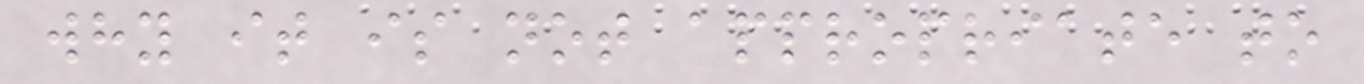why it is not appropriate to
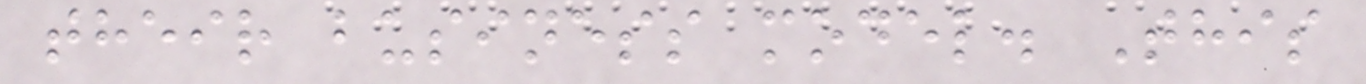their business model. This
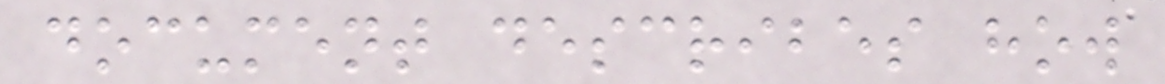document describes how
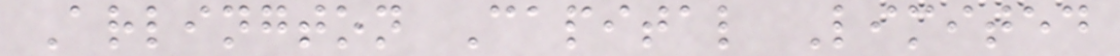Arlington Capital Limited
